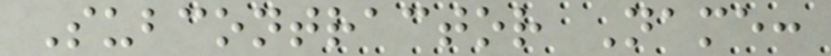Subcontractor Name:
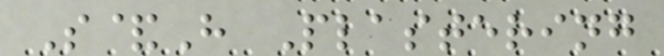S&H Plastering
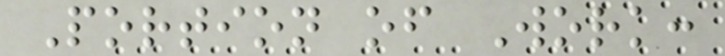Portion of Work:
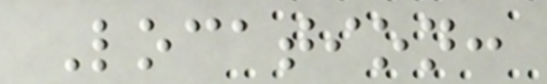Location:
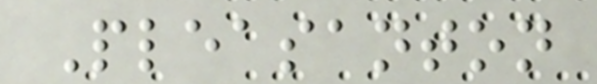Pleasanton
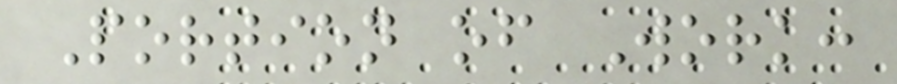Portion of Work:
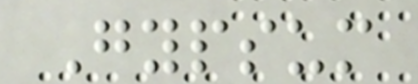Gypsum
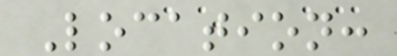Location:
